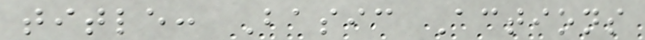title: Basic Actions
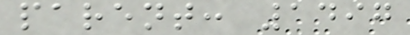parent: 1497
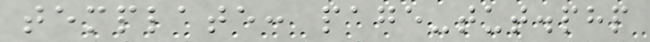template: page-tut.php
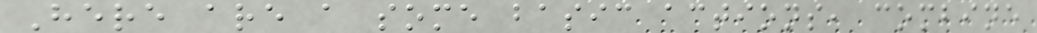Here are a some basic actions, combine
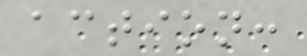action:
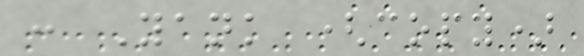: Yank (copy)
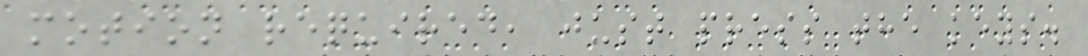motion required, just press the keys.
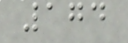174
